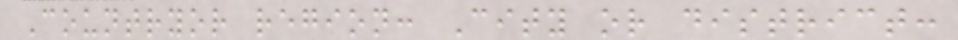Countryor region: City or district:
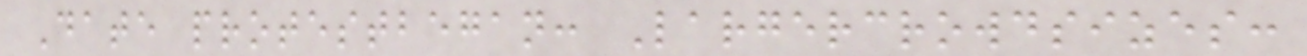Date protestbegan: Largercrowdsizes:
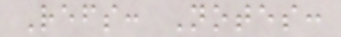Refs: Notes:
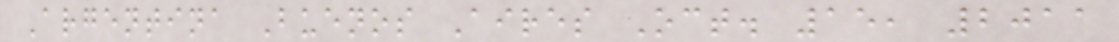Argentina Buenos Aires Oct. 15, 2011
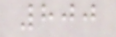800
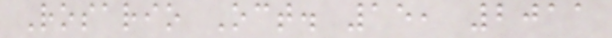Rosario Oct. 15, 2011
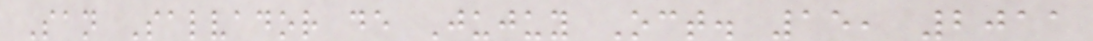San Salvador de Jujuy Oct. 15, 2011
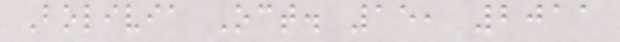Bolivia Oct. 15, 2011
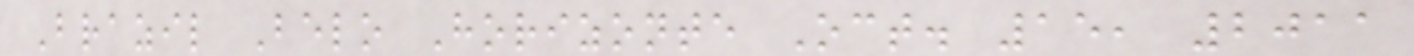Brazil Belo Horizonte Oct. 15, 2011
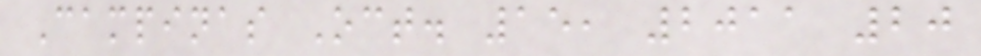Campinas Oct. 15, 2011 20
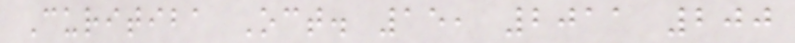Curitiba Oct. 15, 2011 200
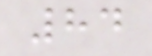84
